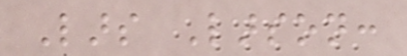Lars Larson:
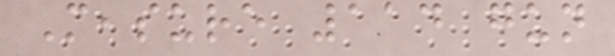Measure 114 gun
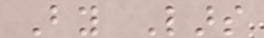By Lars
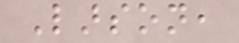Larson,
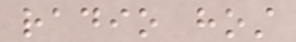radio host
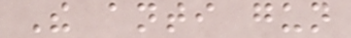The anti gun
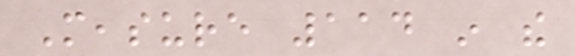Measure 114 in the
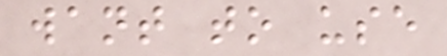want to use
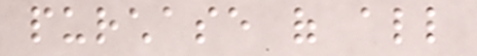purchase of all
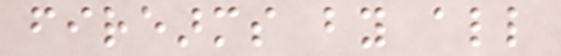firearms by all
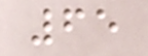65
